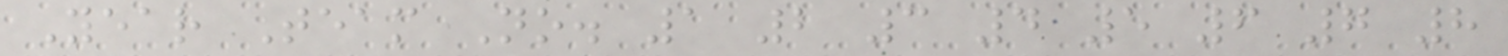Year Team No. 1 2 3 4 5 6 7 8
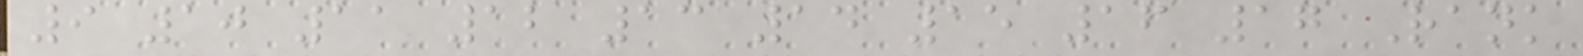9 10 11 12 13 14 15 16 17 Rank
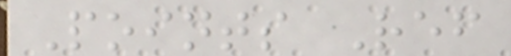Points Ref
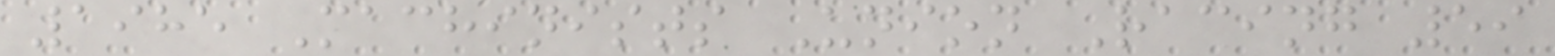1985 Machinists Union Racing 59
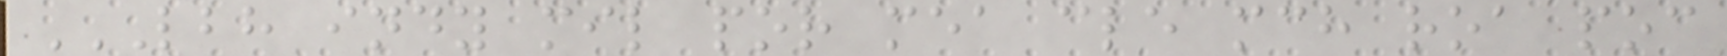LBH INDY MIL POR MEA CLE MCH ROA POC
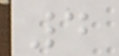4
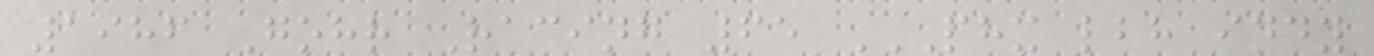1986 Gohr Racing 65 PHX LBH INDY
